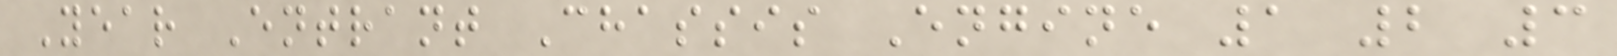Year Entrant Chassis Engine 1 2 3
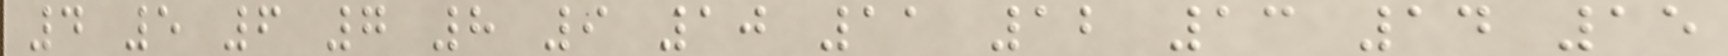4 5 6 7 8 9 10 11 12 13 14 15
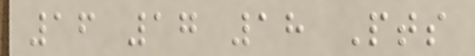16 17 18 Pts
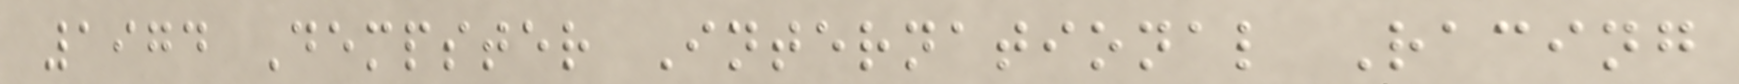1974 Dempster International Racing
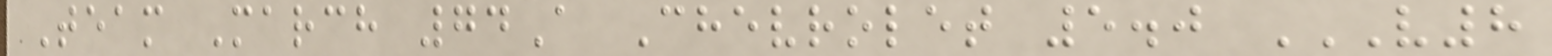Team March 74A Chevrolet 5.0 V8
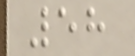58
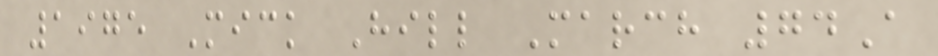1975 Mick Hill March 74A
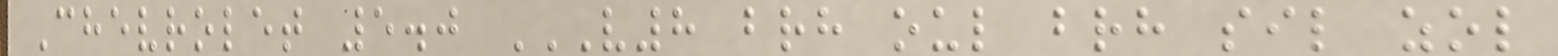Chevrolet 5.0 V8 BRH OUL BRH SIL ZOL
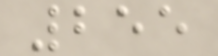255
